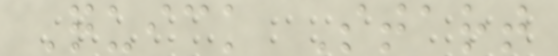Quick Start
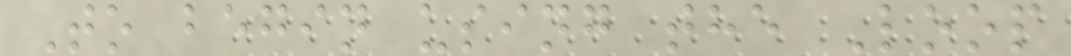To begin using the Loop
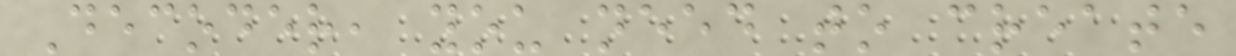Decoder, you need to create
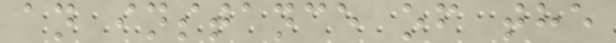an instance of the
